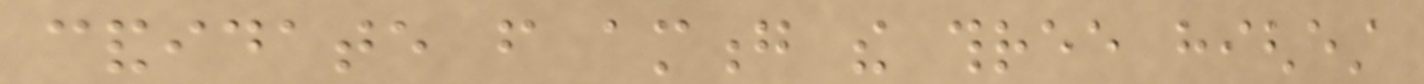candidate from among the three highest
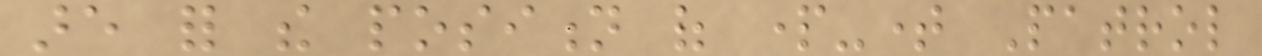are for the position of part-time Patrol
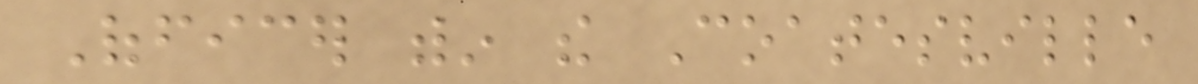Officer within the Coatesville
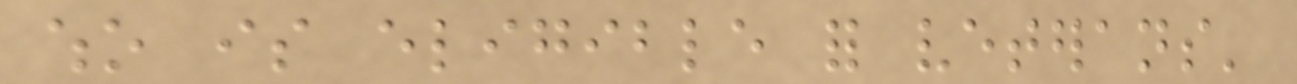who is eligible for veterans'
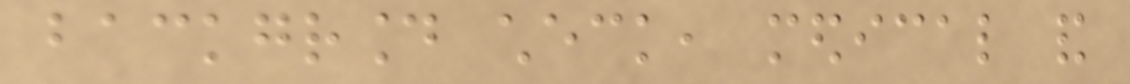background check, medical and
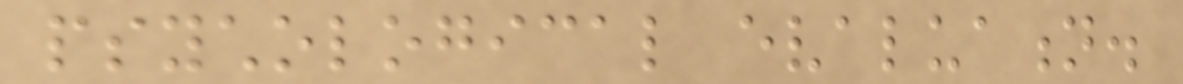psychological evaluation.
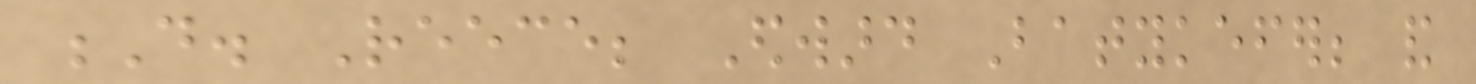D. Reece; Edward Batykefer; and
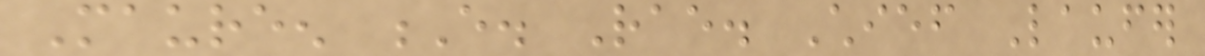Maureen E. Rae. Chief Laufer
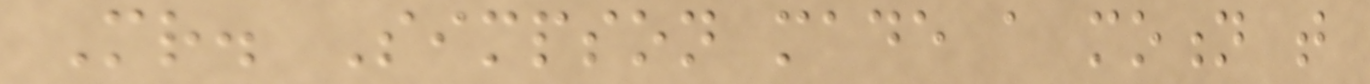Mr. Simpson made a motion that
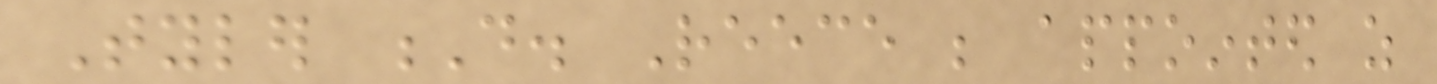Tyler D. Reece be appointed as
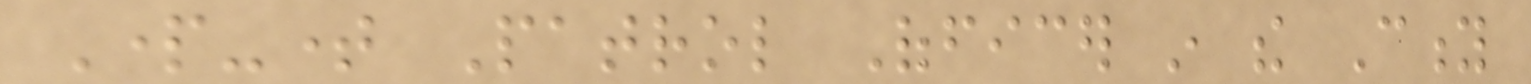Part-time Patrol Officer in the City
